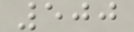500
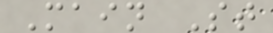Main St
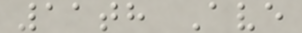11th Ave
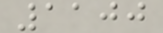1100
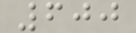600
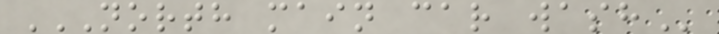NORTH MAIN CAR WASH
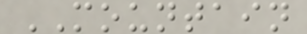MOUNTAIN
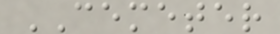CEMETER
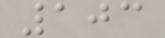103
